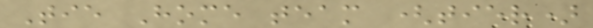Tie Home team (tier)
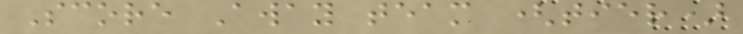Score Away team (tier)
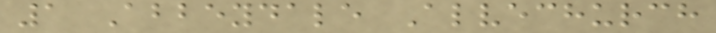1 Abbeydale Alvechurch
